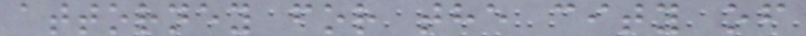attorney for the city of
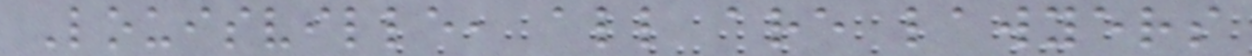Louisville, all are lawyers
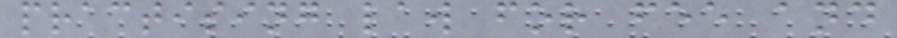practising law for fee and
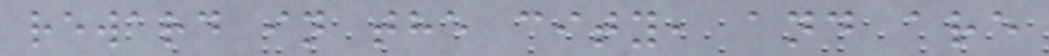reward in the city, and are
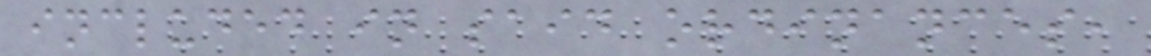included in said ordinances,
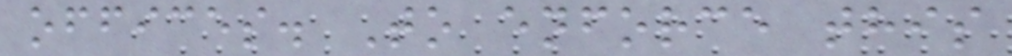offices. To enforce this
